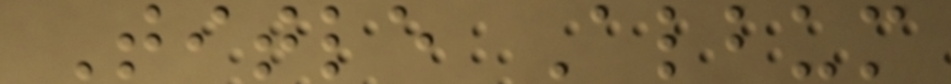Title Album
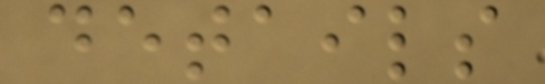details
